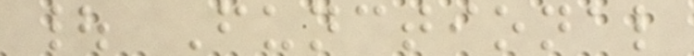| Functional
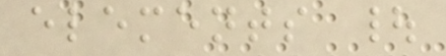elements |
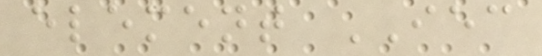element IEC
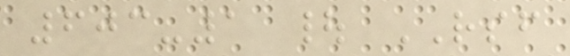603-1 | RSF
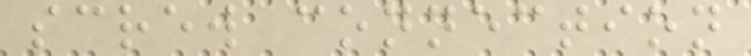screw connection
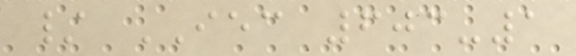/ IEC 603-1
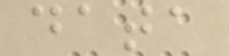data
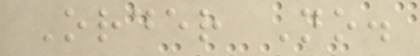Order No.
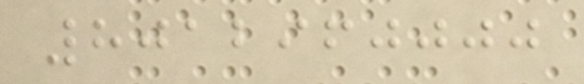8012960000
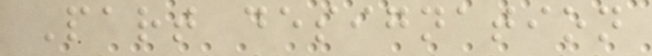Part designation
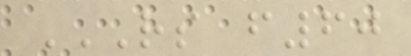RS F60
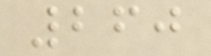260
